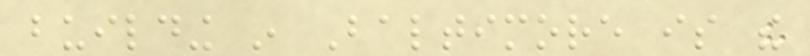building in Baltimore is the
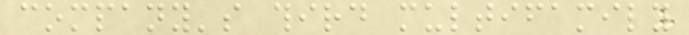company's third multifamily
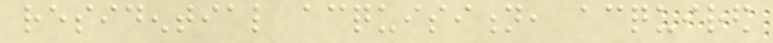residential acquisition, acquired
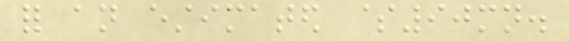for an estimated $90mn.
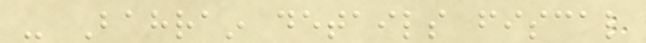- Bahrain details fiscal
